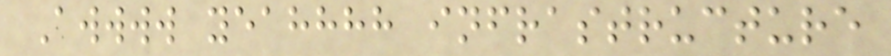Awwww yeahhhh infrastructure
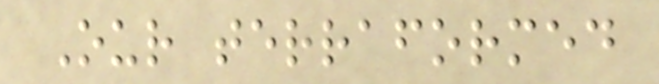Our terraformed
